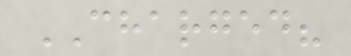CHARGED?
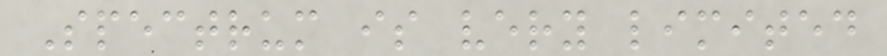Spectrum is very limited
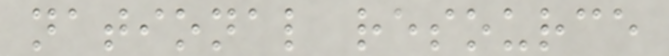national resource
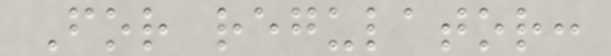For regulator:
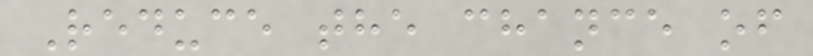Reduce the chance of
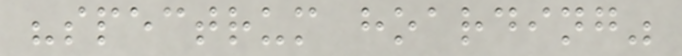"spectrum hoarding"
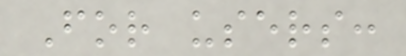For users:
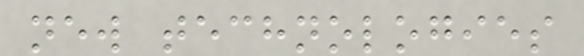new technologies
